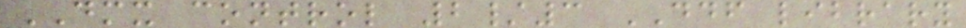DMX control 2/3 DDF library
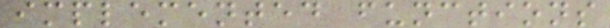implemented functions
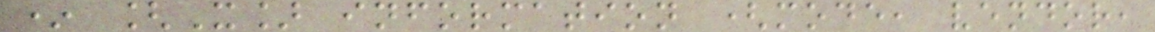* [X] information (mode, vendor,
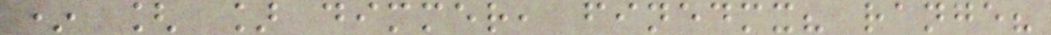* [ ] dimmer, finedmx? range?
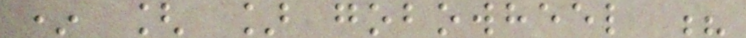* [ ] gobowheel ?
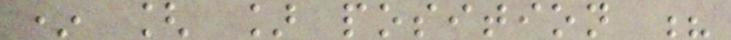* [ ] position ?
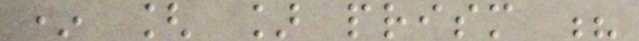* [ ] prism ?
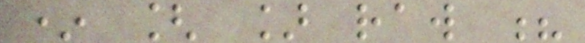* [ ] raw ?
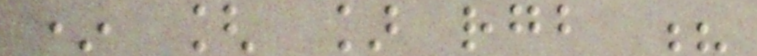* [ ] rgb ?
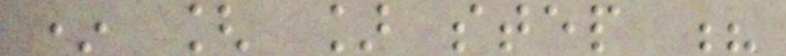* [ ] step ?
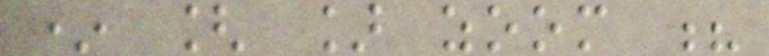* [ ] zoom ?
